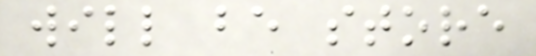will be store
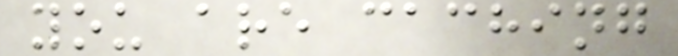you are caching
